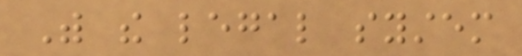With the legal system
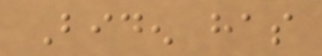Biden has
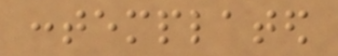contemplated
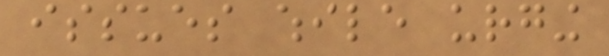issues while urging
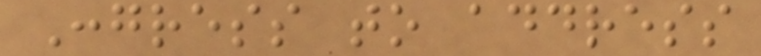Congress to address
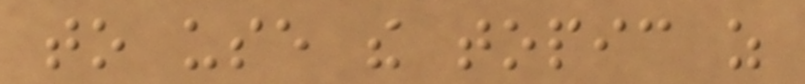to use the topic as
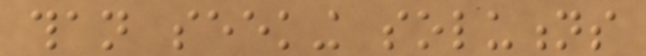than seeking solutions
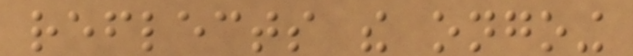reflects the ongoing
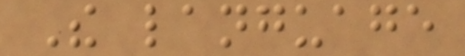The language
